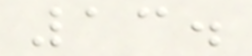13.
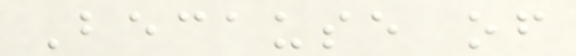Because of
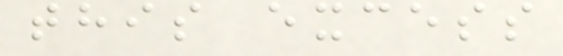this excess
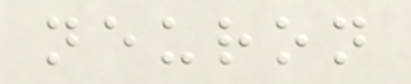neuron
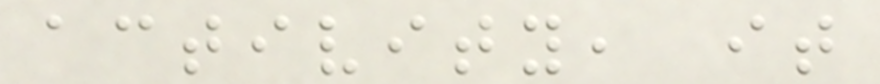activity, it
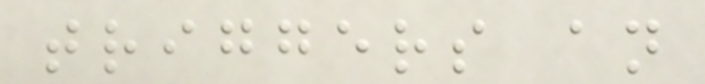triggers an
